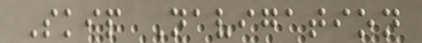Skip Navigation
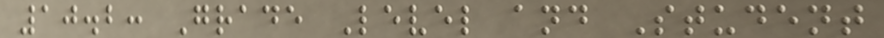10.2: Grade Level and Student
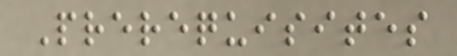Prerequisites
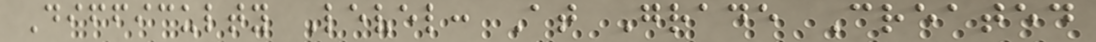Difficulty Level: At Grade Created
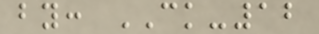by: CK-12
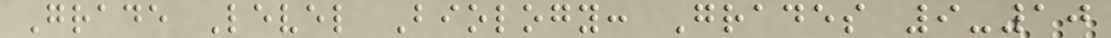Grade Level Biology: Grades 9-10
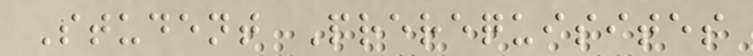Student Prerequisites
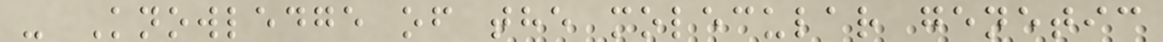- Knowledge of the molecular genetic
